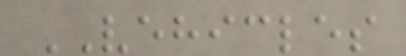VEHICLES
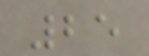25
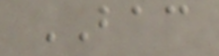BAC
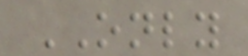ONLY
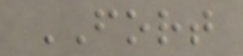FORT
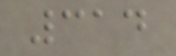314
